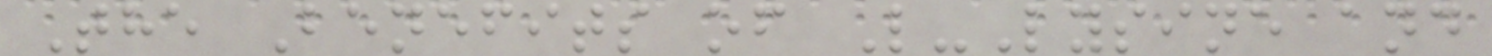The Benefits of L-Lysine and
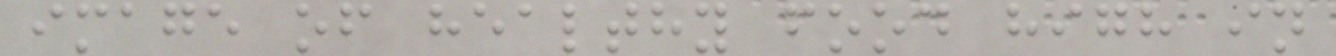image of healthy food high in
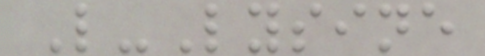L-Lysine
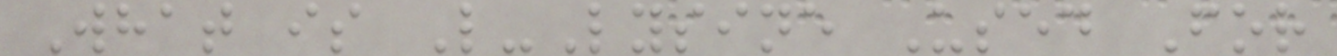What is L-Lysine Used For
